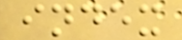index
